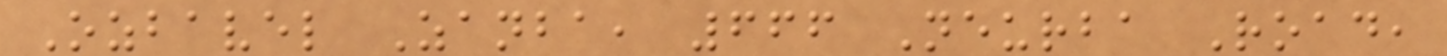Ozbavel Zanba, 666 Neurba Road,
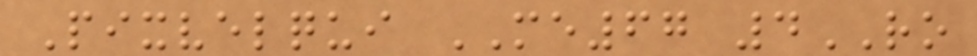Pixvelqui ME67 4RO
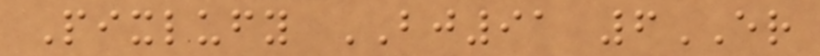Pixlufy BJ91 6ER
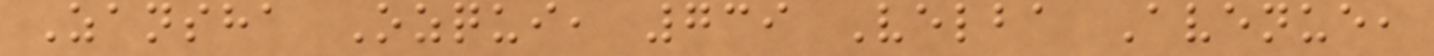Zansha Ozqui, 739 Velba Avenue,
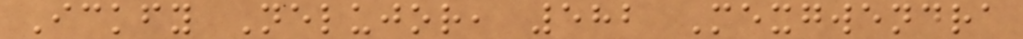Ickfy Nelujor, 582 Mexgwendra
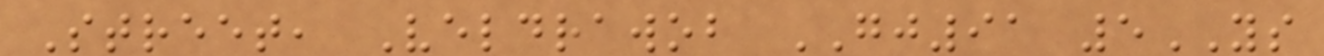Street, Veldrawob GJ91 5YS
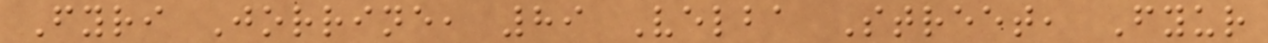Fyri Jorrine, 89 Velba Street, Fyur
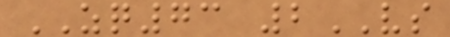ZQ73 2VS
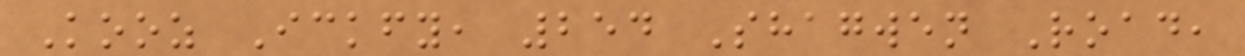Kooz Ickfy, 254 Shagwen Road,
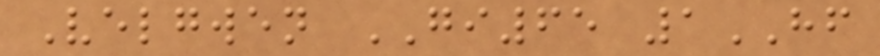Velgwen GI65 1HF
